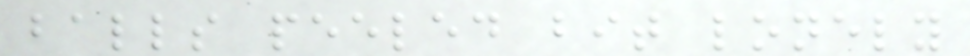balls peeled bit lonely
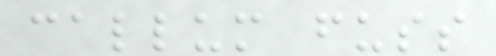callum fuss
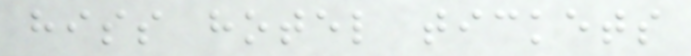hiss hotel tickets
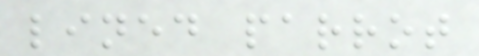lined parrot
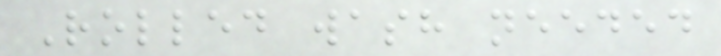Rolled wash needed
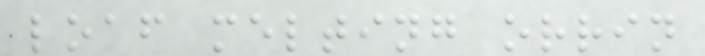loaf melting orrin
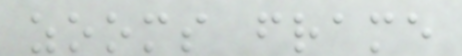zooms frame
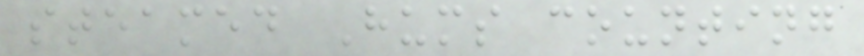steamed Hums counting
